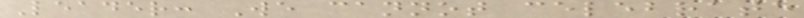Leader: We cannot celebrate
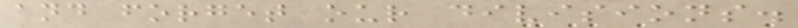and forget our divisions.
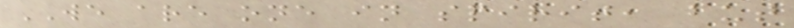WE are one in spirit, but
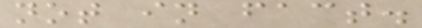not in fact.
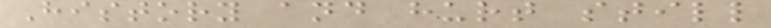History and hurt still
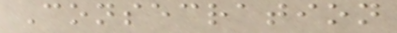Consecration
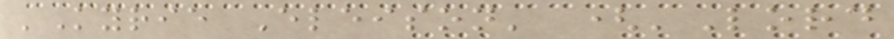'Kyrie Eleison' ('Lord
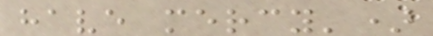have mercy')
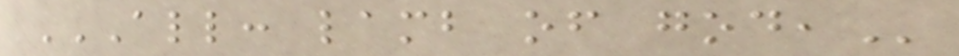ALL: LAMB OF GOD,
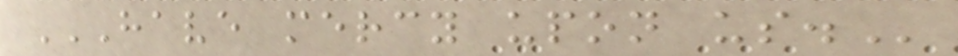HAVE MERCY UPON US.
